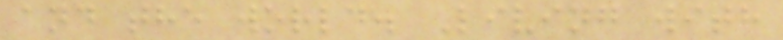and the world. Living with
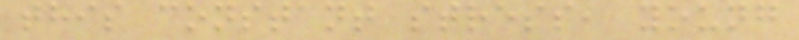this constant stress, young
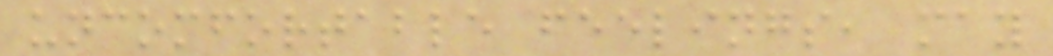uncomfortable feelings, may
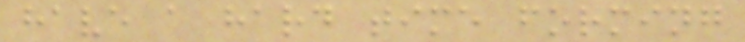have a hard time forming
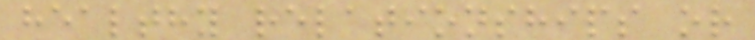healthy relationships or
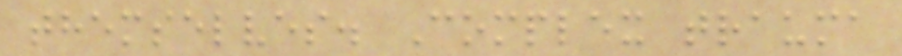themselves. Complex trauma
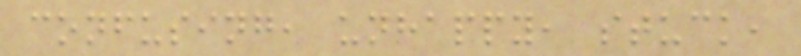confusing, unhappy, stuck,
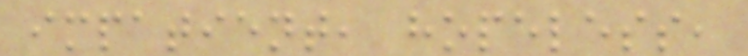impatient, hopeless,
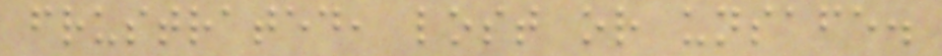frustrated, lost or unsafe.
